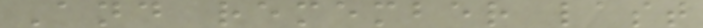And remember last
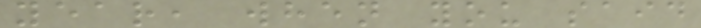year, when you said
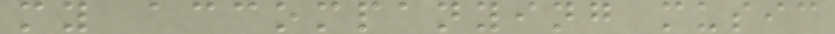my accompanying music
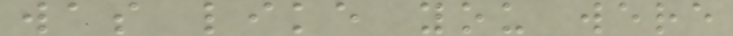was like you were
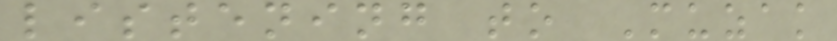listening to Muzak
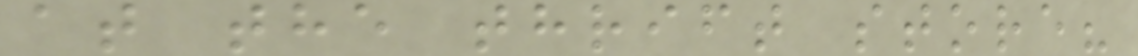at the thrift store?
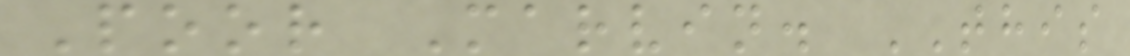Poor Marvin. THIS
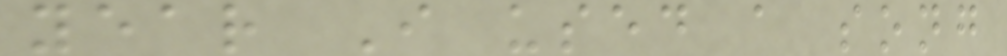year I used a song
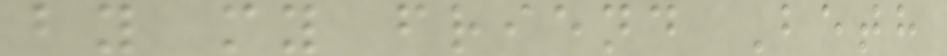by my friend Beth
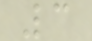3
